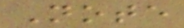Note
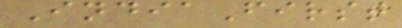IndiaFirst
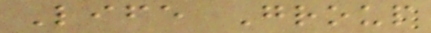Life Group
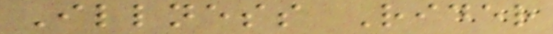Illness Rider
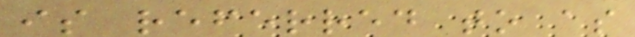is referred to as
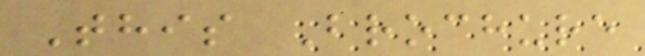This Brochure
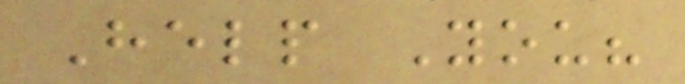Help You?
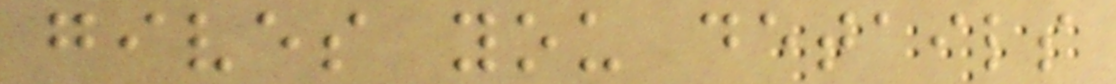gives you details
